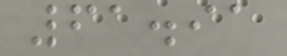61.91
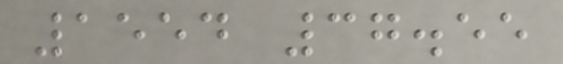1554 37.55
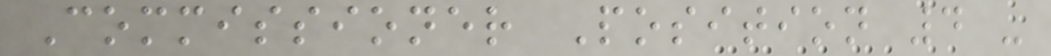Commissioner Position 4 -
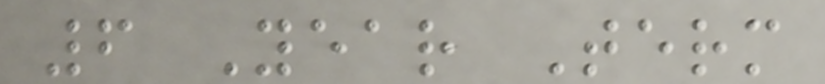6 Year Term
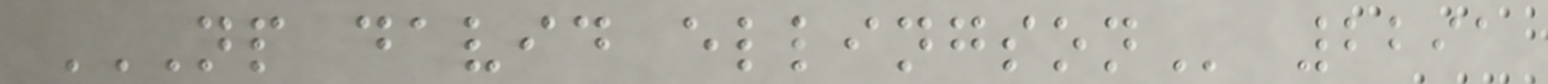NP DAVID ELLINGSON 2291
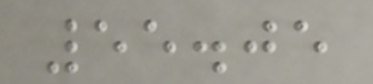55.05
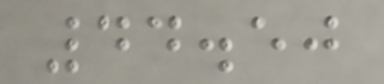44.50
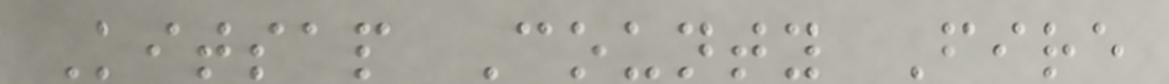Kitsap County Fire
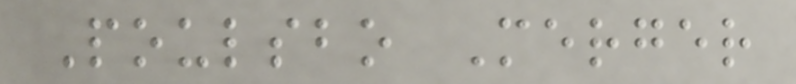Poulsbo Merger
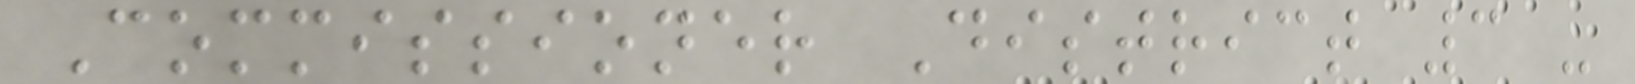Commissioner District 3 -
